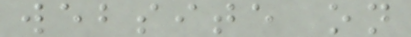website on
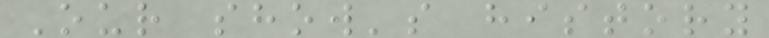Our show's history
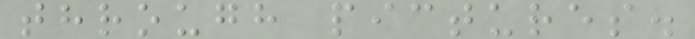through pictures.
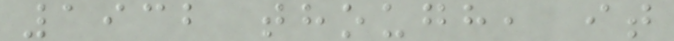1932 though, it
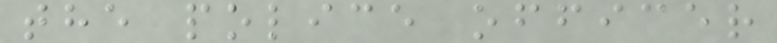the police officer
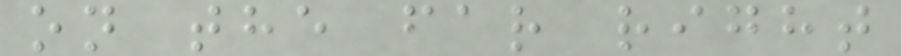on the far right
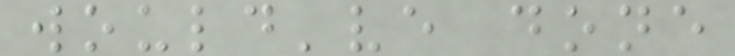would've done
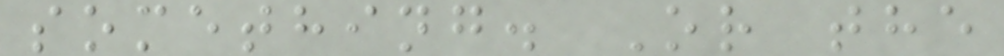something. Or the
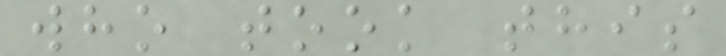who took this
